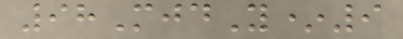98MjdY*9
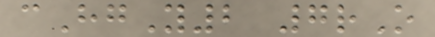cHgY2 7rO
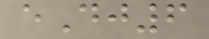eDj6
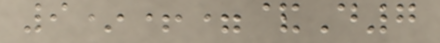9*+=&D7
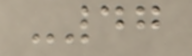-47
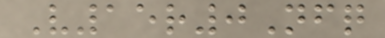V15r0Nfq
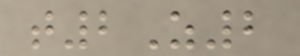t2Z2
